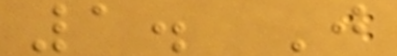1. J
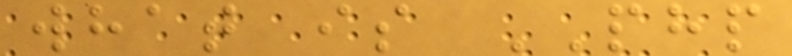what is PHP
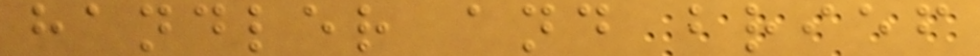handler and brief
